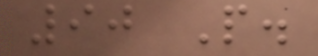90 P.
